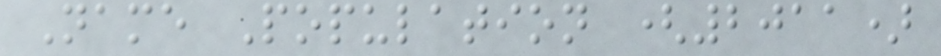Name Population (2011)
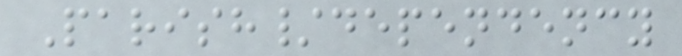Parish/dependency
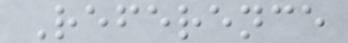Reference
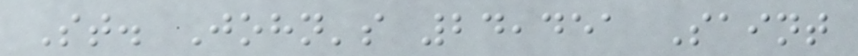St. John's 24,451 Saint
